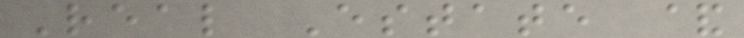Real Estate &
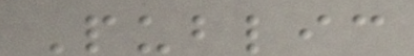Public
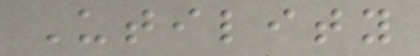Utility
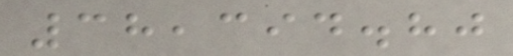38,394.80
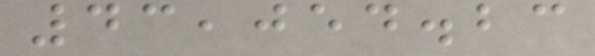43,054.23
